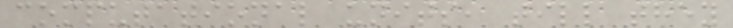computational units, till they
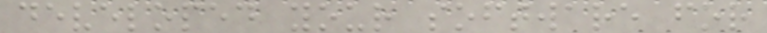developed your software for
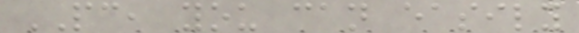PC, you can easily
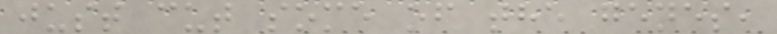just cut some of the genes,
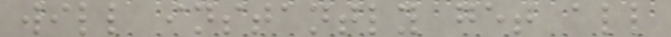will instantly get all
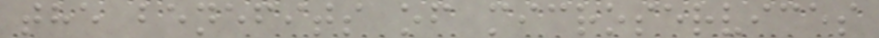the benefits of microservices
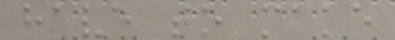have to make
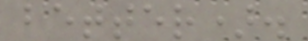better).
